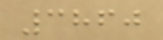3860
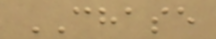CHASE
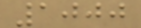1000
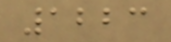1223
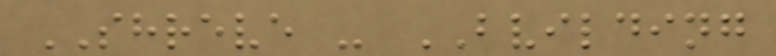SHREVE - BVILDING
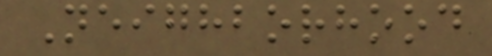Neighborhood
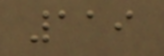119
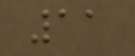11
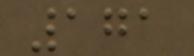171
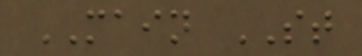MAIN ST
